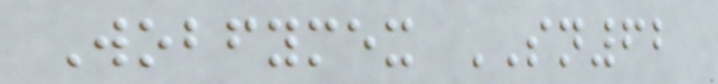Wobfymex SN62
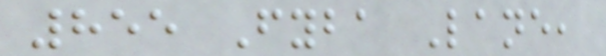855 Fyba Lane,
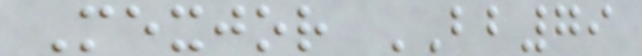Mexjor BB79
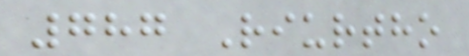787 Riurtho
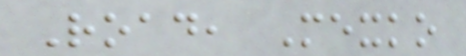Road, Mexko
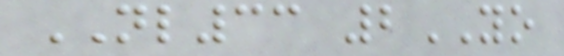NL33 2YO
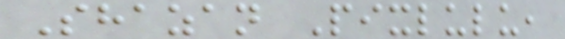Shazan Pixlulu,
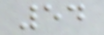54
